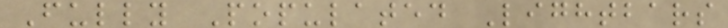Fully Populated Lightbars
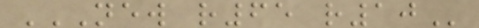NEW R65 R10
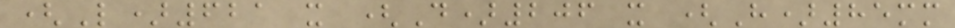(L)621 x (D)206 x (H)85mm
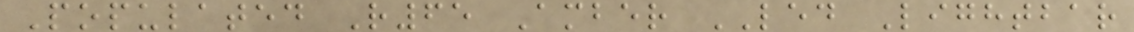Populated R65 Amber LED Lightbar
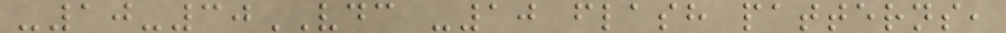-10-30VDC -10 flash patterns,
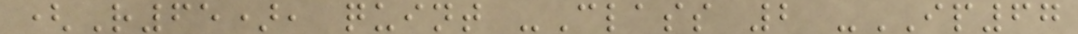(R65), quint -Class 2 -IP67
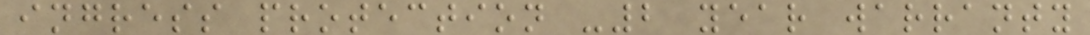ingress protection -2 year warranty
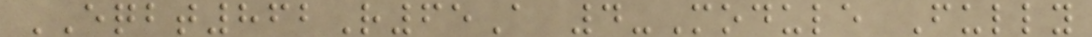EQBT862R65A 4-Module Fully
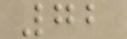72
